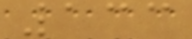133
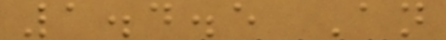1.4.5 An
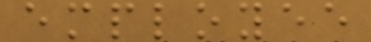employee
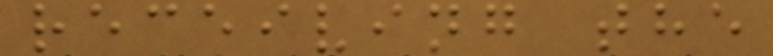receiving the
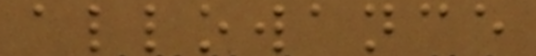allowance
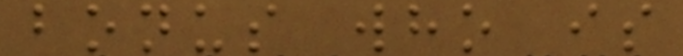bonus who is
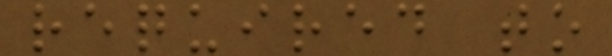required to
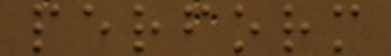perform
